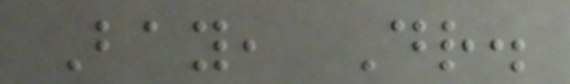Bay, Dr.
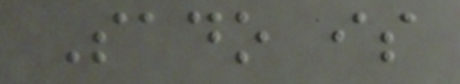Sado is
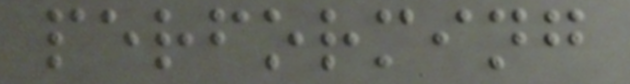performing
